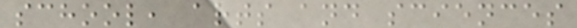school, arts and sciences
